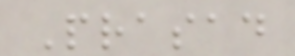Prasad
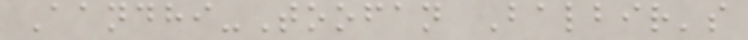Aandhi-Toofan Balbir's
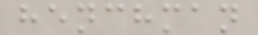henchman
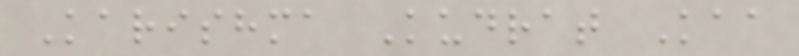Karishma Kudrat Kaa
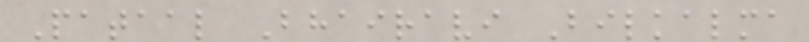Pataal Bhairavi Bilkalma
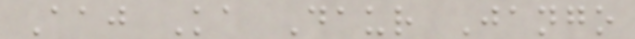Aaj Ka Daur Jango
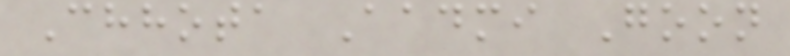Chhota Aadmi Goon
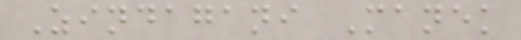Zindagani Manek
